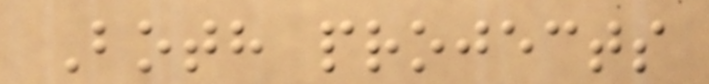Both projects
